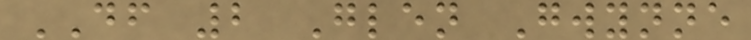DF 2 Glen Gwynne
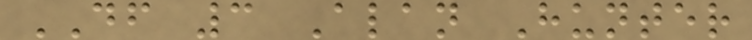DF 3 Alan Hunter
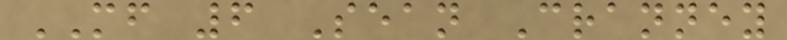MF 6 Sean Cranney
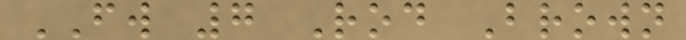FW 7 Rod Brown
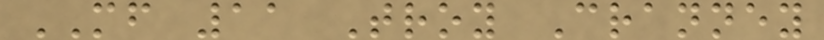MF 11 Troy Cranney
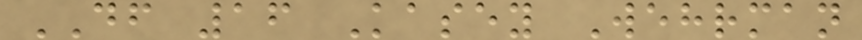DF 16 Kasey Wehrman
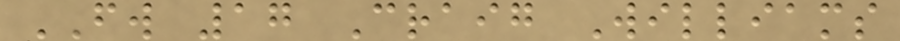FW 17 Craig Williams
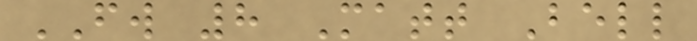FW 8 Matt Bell
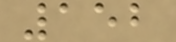152
